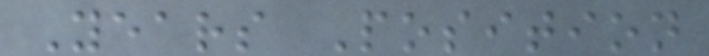Years Position
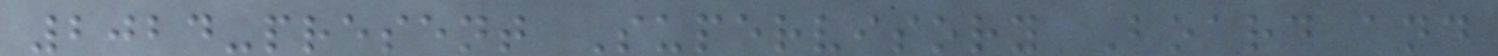2024-present Supervisory Board and
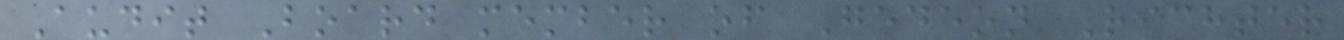Audit Board member of Gedeon Richter
